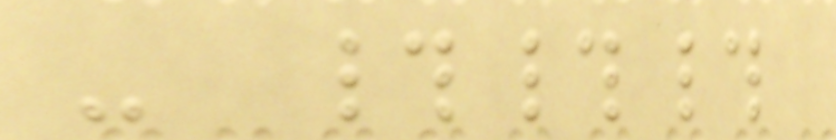- ###
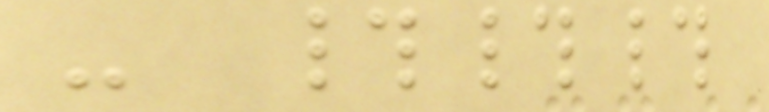- ###
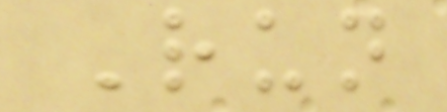Run
